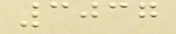3037
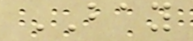BAY
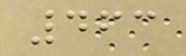463
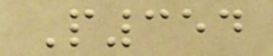P354
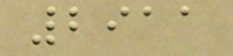2911
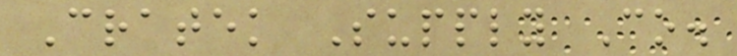Cratek Supply Co.
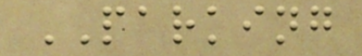PARKING
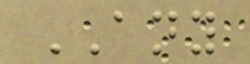ANY
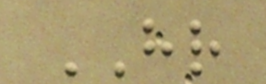HR
